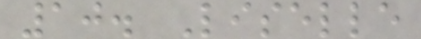10. Liselle
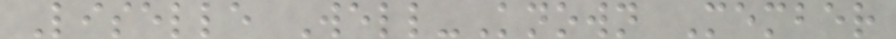Liselle Well-Known Member
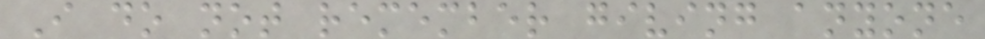I do not remember giving anyone
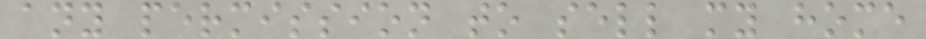any permission to sell my home
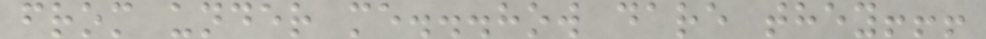from under me...how dare they!!!
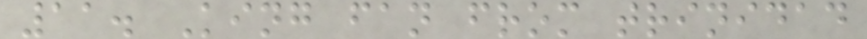11. King fan from trinidad
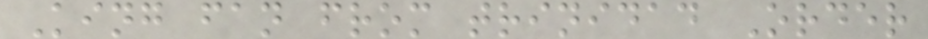King fan from trinidad Order
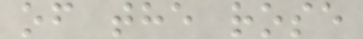of the rose
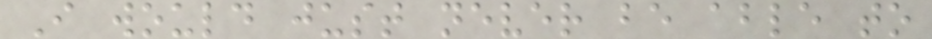I would just never be able to
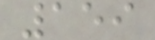159
